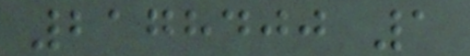2178400 1
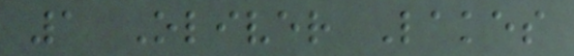1 Oliver Lakes
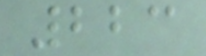223
